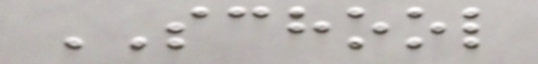SCHOOL
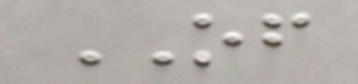OF
